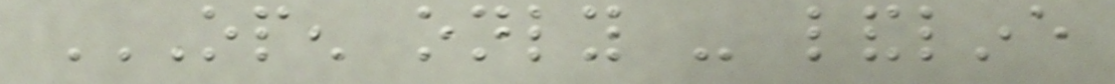OPEN ONLY - LANDLINE
